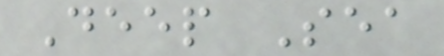Deep Sea
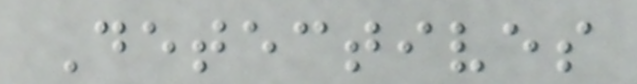Detectives
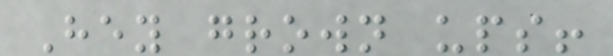Hey grown ups!
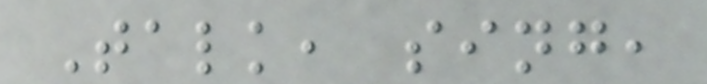Talk, sing,
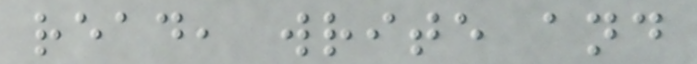read, write and
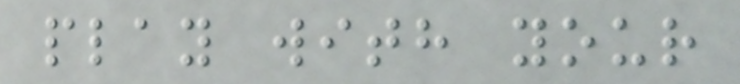play with your
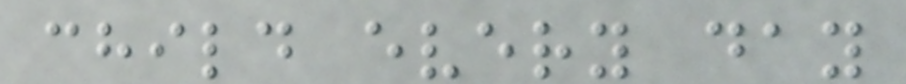child every day
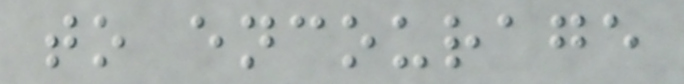to encourage
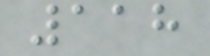118
